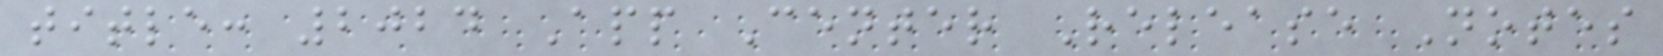title: 2024 App Center Release Notes
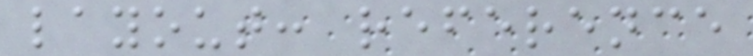layout: reference
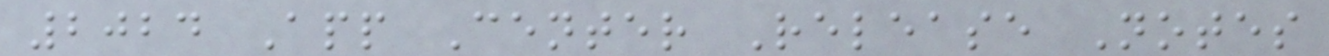2024 App Center Release Notes
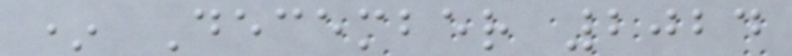* December 2024
